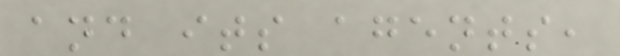and its agents,
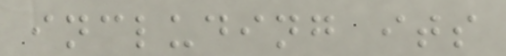including its
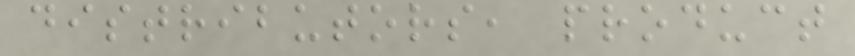distributors, product
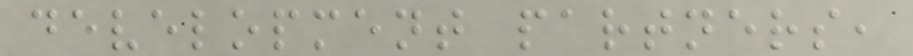development partners,
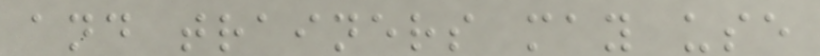and trainers may use
